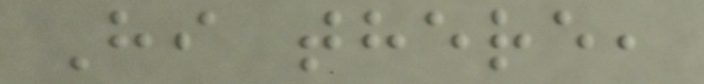Hi there,
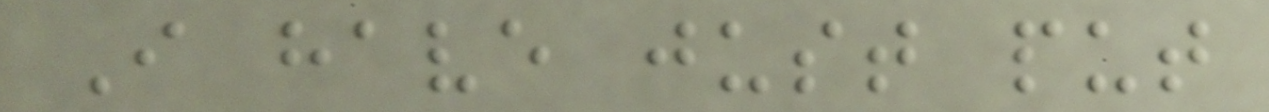I have just put
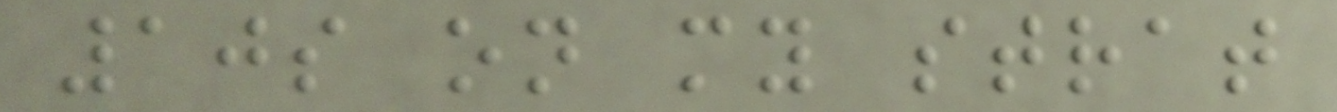10s on my strat
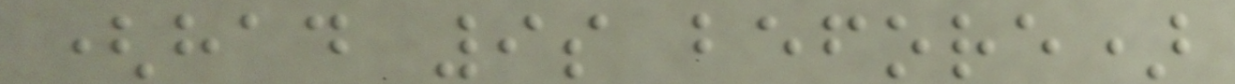(had 9s before)
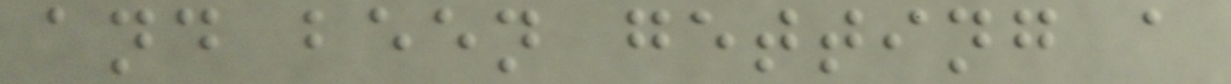and been getting a
